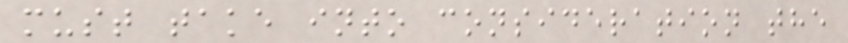must take into consideration the
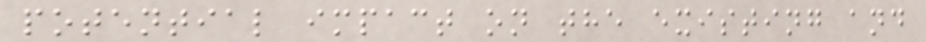potential impact on the existing and
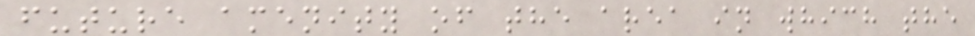future amenity of the area in which the
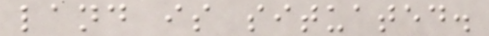land is situated.
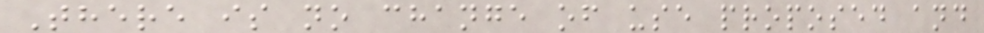There is no change of use proposed and
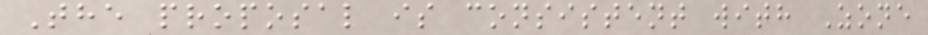The proposal is consistent with Zone
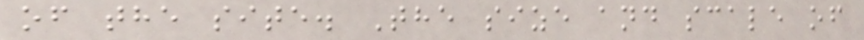of the site. The size and scale of
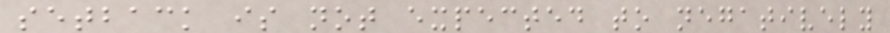setback is not expected to negatively
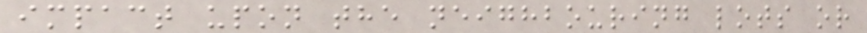impact upon the neighbouring lots or
